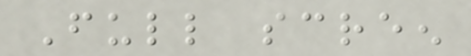Full screen
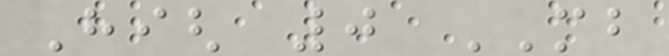High 0 MB
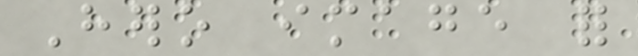Hero image for
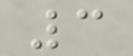3
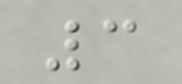3
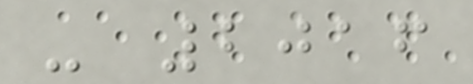- 2016
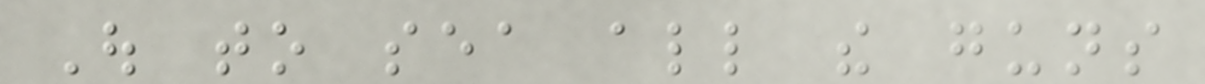Out to sea all the guns
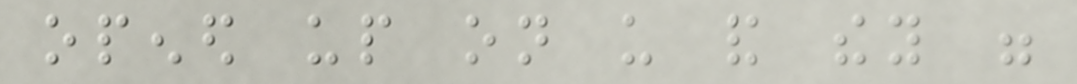opened up on us and they were
